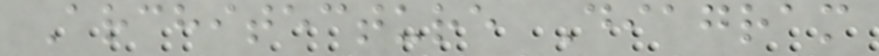Architecture Diagram
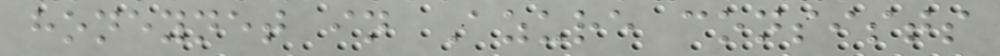honeynet in Azure consists
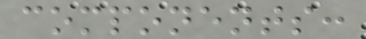components:
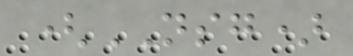(NSG)
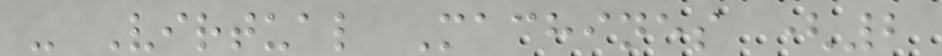- Virtual Machines (2
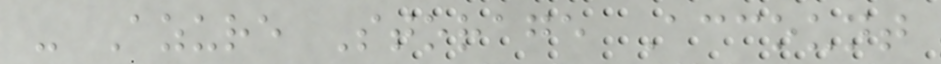- Azure Storage Account
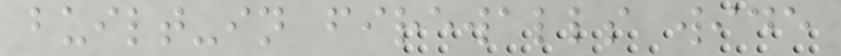built-in firewalls wide
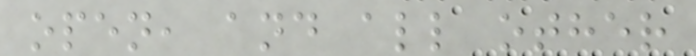open, and all other
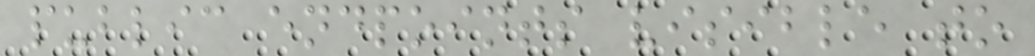public endpoints visible to
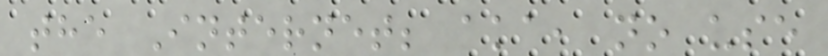the Internet; aka, no use
